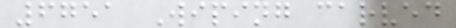6751 Wiping carved
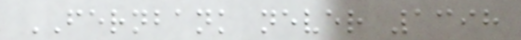FERNBANK never 1398
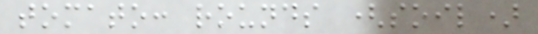tomato: rounds (soil)
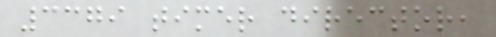3379 timer director,
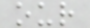our
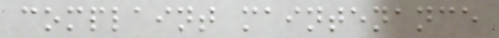complaint maintenance
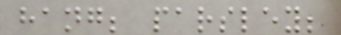hang; parsley;
